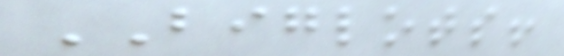BIGLOTS!
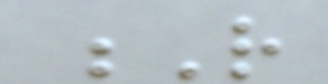R
